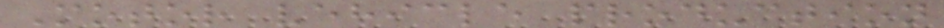Motor vehicle production
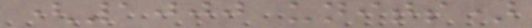(1000 units)
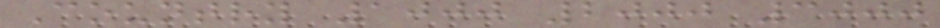Country 1000 2000 3000
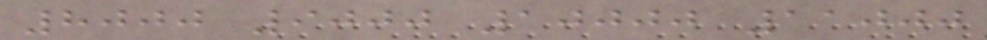8000 9000 10000 11000
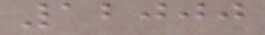12000
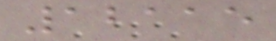12115
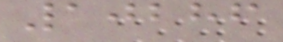10286
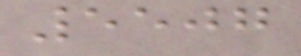5507
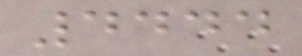4444
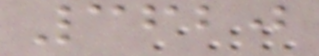3620
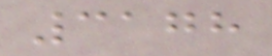3178
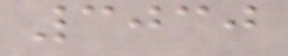3030
